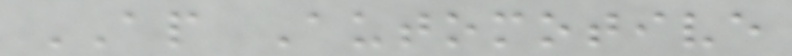AP Automotive
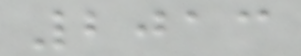2013
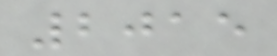2015
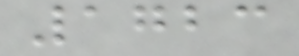1723
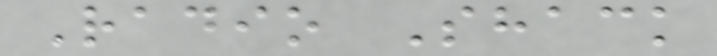Radio Shack
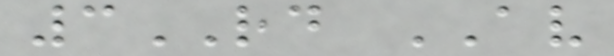3RD AV
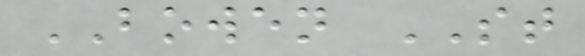BOWEN ST
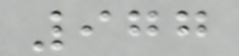977
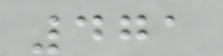471
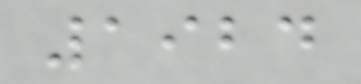1924
